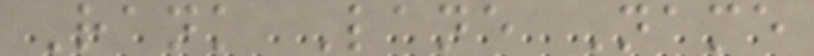Rank Lane Name
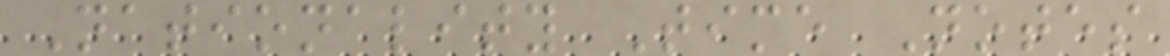Nationality Time Notes
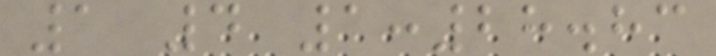1 4 1:28.83
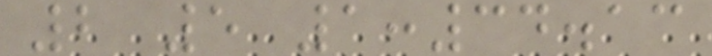2 5 1:34.13
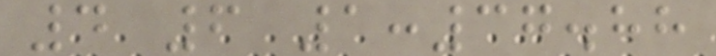4 6 1:37.88
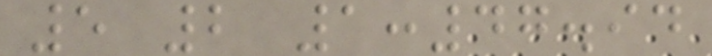5 2 1:47.94
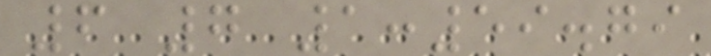6 7 1:59.79
